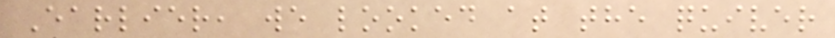Earlier, we looked at the quiver
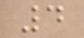4
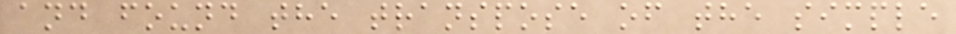and found the transpose of the simple
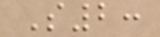S2:
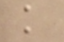k
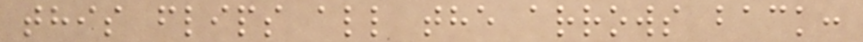this flips all the arrows back:
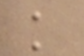k
